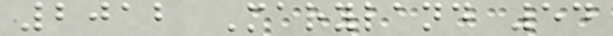2012 Maryland 54
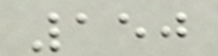150
